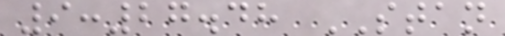9:27.48 STAN
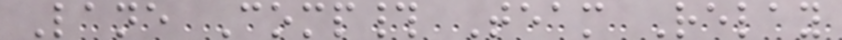Lane Comp# Team Relay
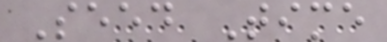Seed Time
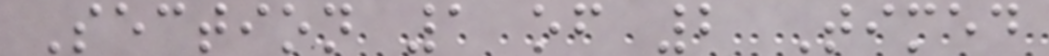Section 1 of 2 Timed
